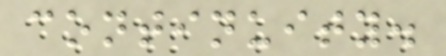continuity.
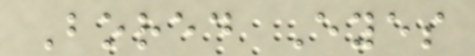Bored Eyes
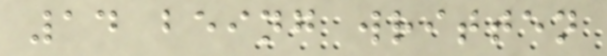14 being written
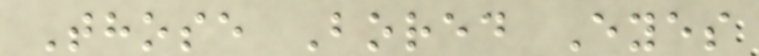Those Bored Eyes
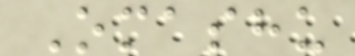Omashu
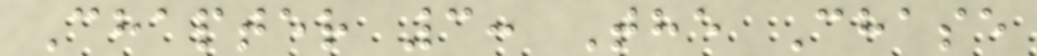Chapter 3: The Chase
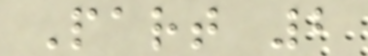Part 2
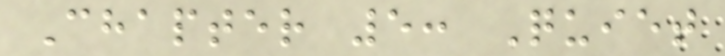Chapter 5: Quiet
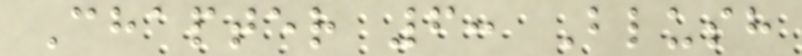Chapter 6: Blush
